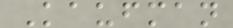Kaufman
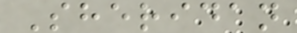Sheridan
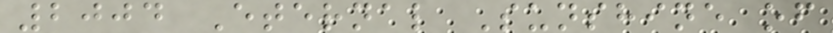2004 Eternal Sunshine of
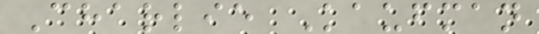Charlie Kaufman
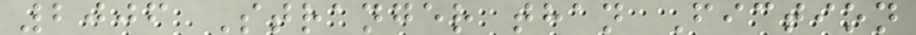2006 Stranger than Fiction
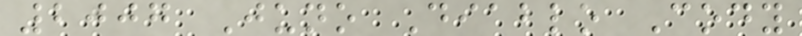2007 Juno Diablo Cody
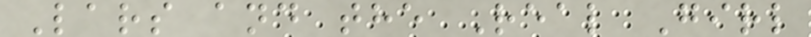Lars and the Real Girl
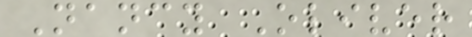Nancy Oliver
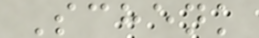Schenk
